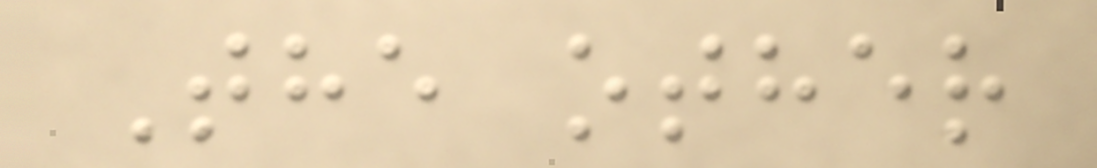The other
